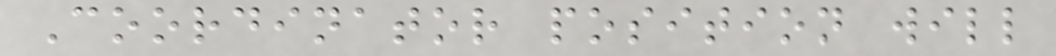Coordinator position will
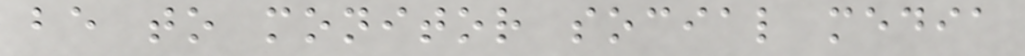be to monitor social media
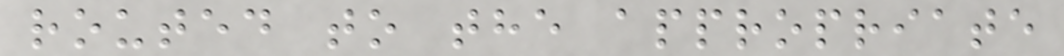routed to the appropriate
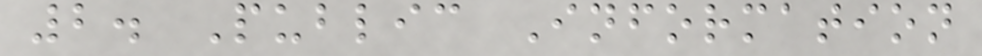2. Public Information
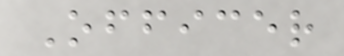Officer
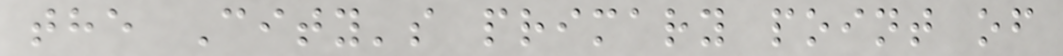the City's primary point of
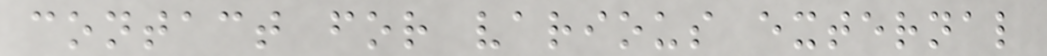contact for various external
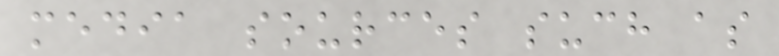media sources such as
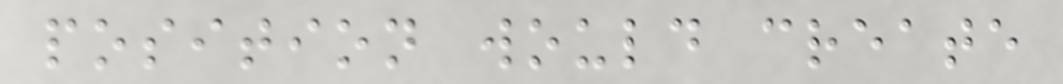position would create
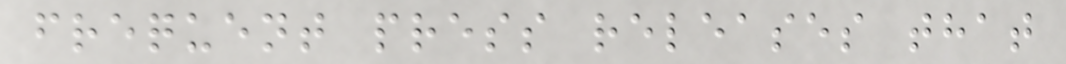frequent press releases that
